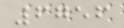6756
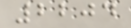2204
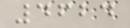4624
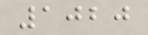1020
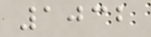1032
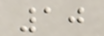10
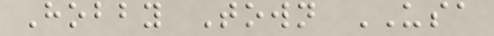Hobby Town USA
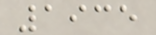1935
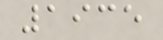1935
